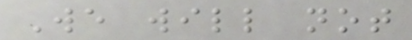We will not
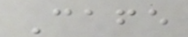Cafe
